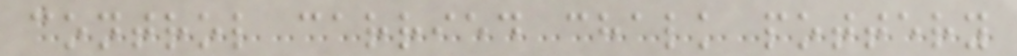control carried chalk pottery
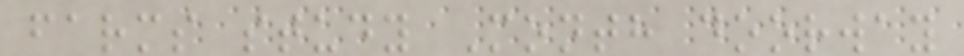farms study Month doorway
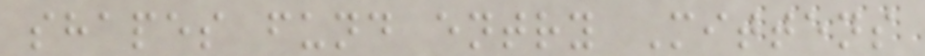shapes fund entry Mittens
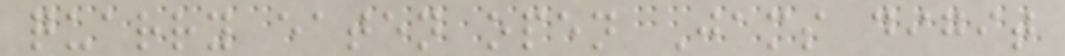quarry eaten open Jams digit
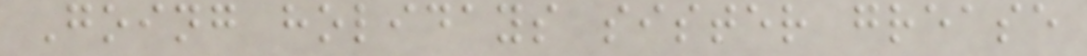Going holidays sister grease
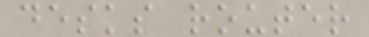desks router
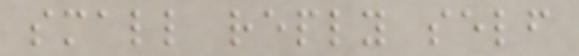small reply self
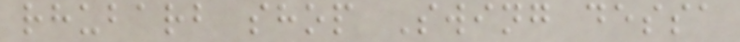rhubarb shop Swing dessa
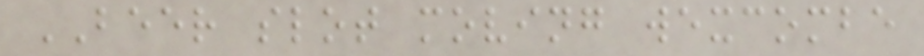BEER slot moving wexcombe
